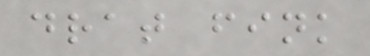drat fink
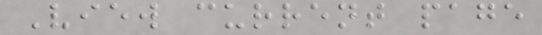View current page
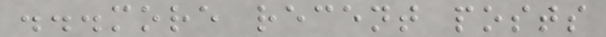...more recent posts
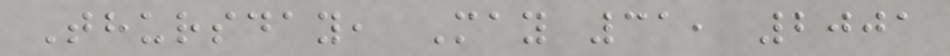Thursday, May 31, 2001
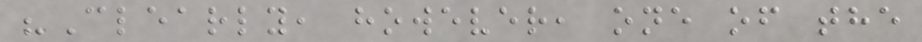"Clearly, however, one of the
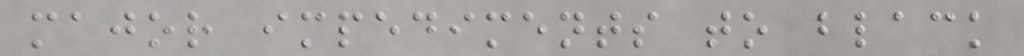major impediments to black
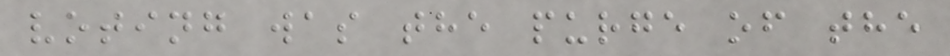voting was the purge of the
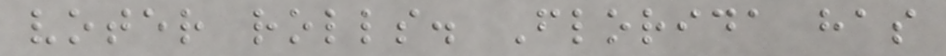voter rolls. Florida has
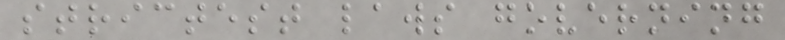strictest laws governing
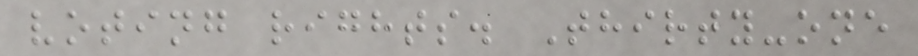voting rights. Thirty-one
